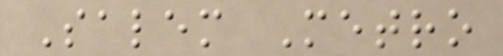Salem Metro
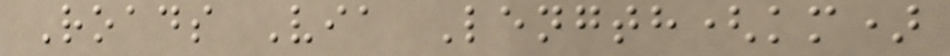Roads Via Length(km)
